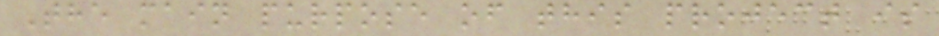The main purpose of this project is
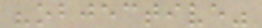"objective"
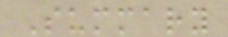Summary
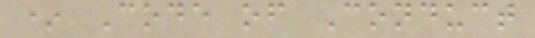* Code of Conduct
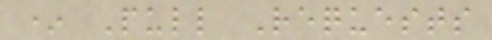* Pull Requests
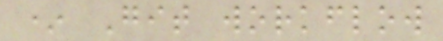* Git workflow
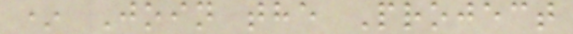* Join the Project
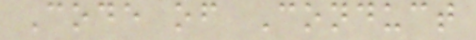Code of Conduct
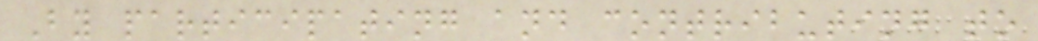By participating and contributing to
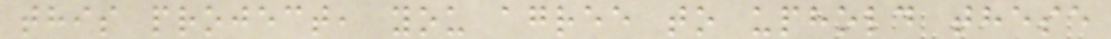this project, you agree to uphold these
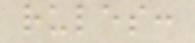rules:
